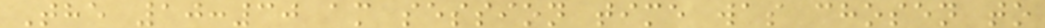The 10:30 am session time was chosen to
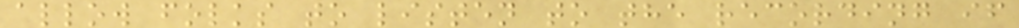allow folks to listen to the recording if
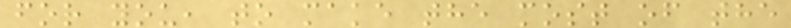for you, to make the most of the
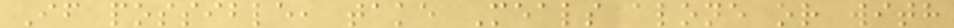If possible, take Meals alone or with
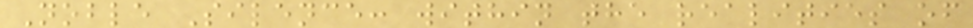Noble Silence: within the realities of
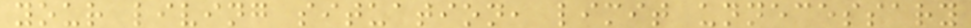your living situation, limit unnecessary
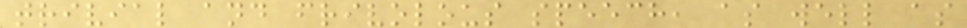trivial and frivolous speech, as well as
